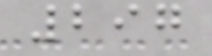297
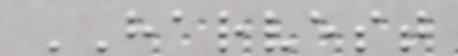HARVEST
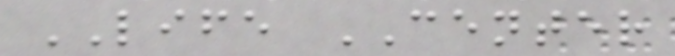LIFE CENTER
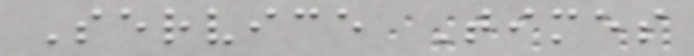Service Times
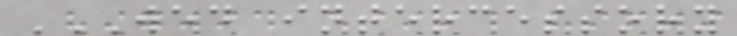WED INTERCESSORY
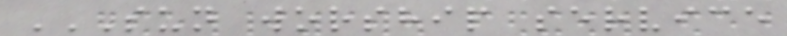SUN WORSHIP SERVICE
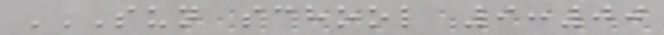SUN SCHOOL 9:00
